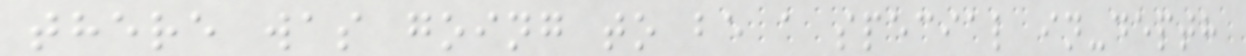there was going to be a special in-depth
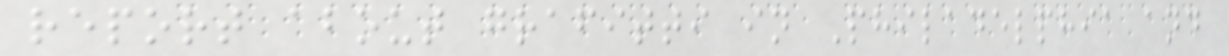report about grafitti in Philadelphia and
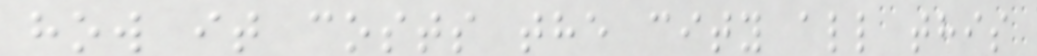how it costs the city all this
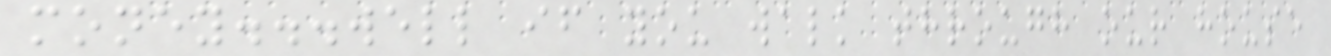money...well if you walk through our house
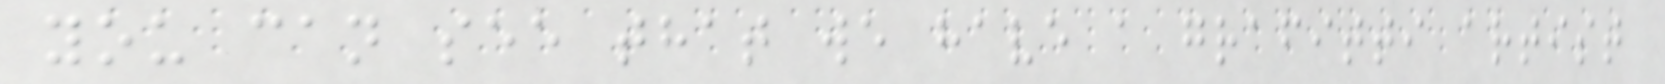you can see that we have a grafitti artist
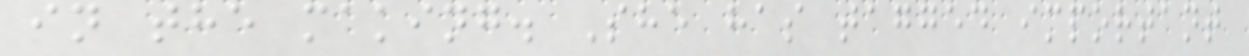in the making. She has tagged important
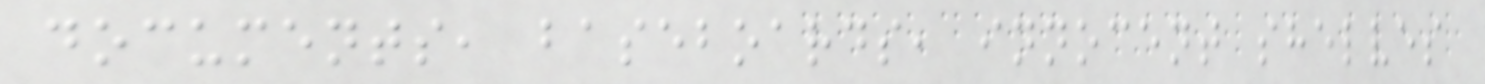documents, baseboards, innocent shelves
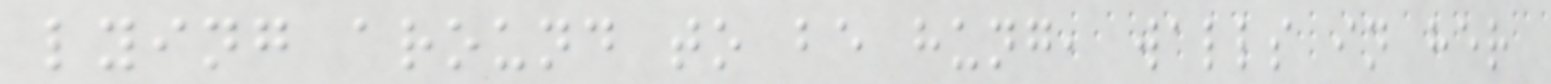lying around to be hung, walls in her
